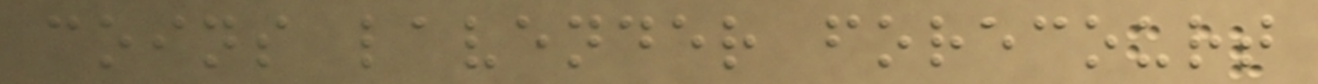coins lavender forecourt
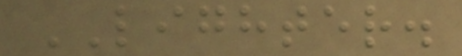LIGHTER.
